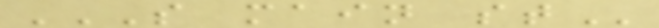S MAIN ST
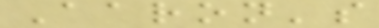Aaron's
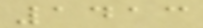1413
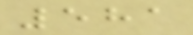581
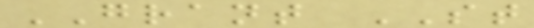GRANT ST
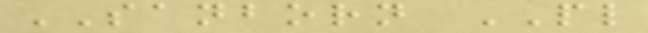SANBORN PL
